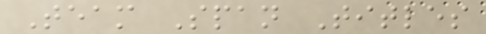Team Span Titles
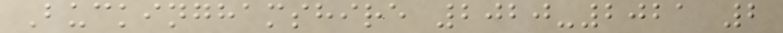Buckinghamshire 2020-2021 2
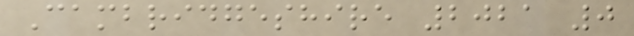Cambridgeshire 2021 0
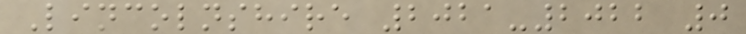Lincolnshire 2021-2022 0
